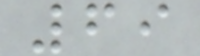69
